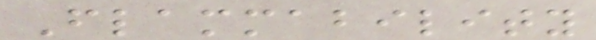Flammability
